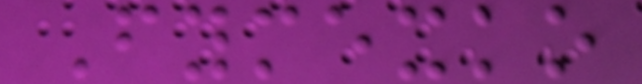Fymexko
